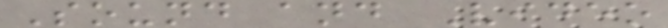Sound and Video
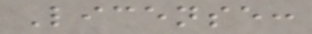License:
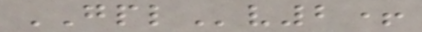GPLv2+
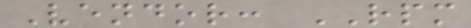Vendor: RPM
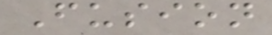Fusion
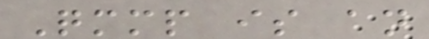Qmmp is an
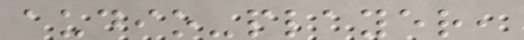audio-player,
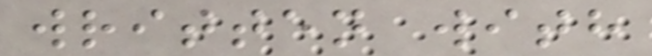written with
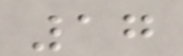17
